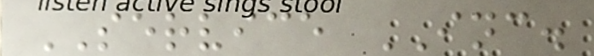SERVICE INC.
